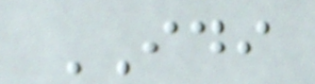IDI
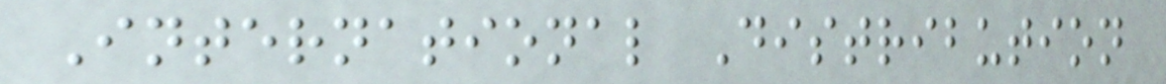International Distribution
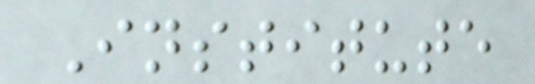Institute
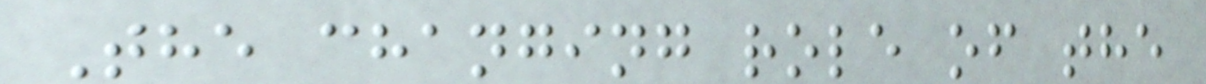The changing role of the
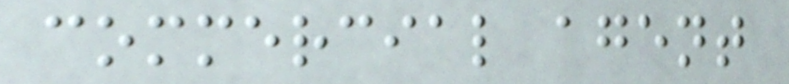commercial agent
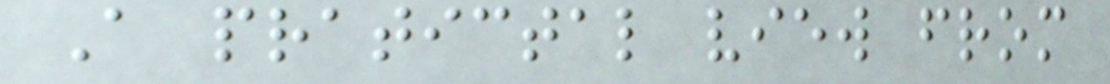A pratictal view from
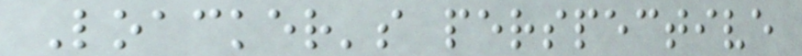Loacker's perspective
